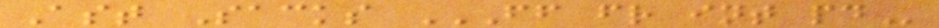Ast Sacks FF FR INT PD
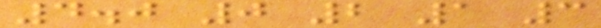4.0 0 2 1 3
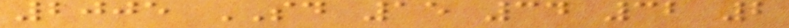2005 SD 15 34 32 2
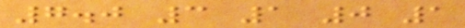7.0 3 1 0 1
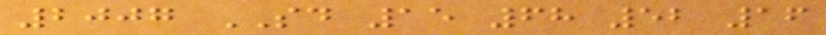2007 SD 15 68 52 16
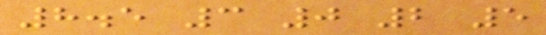8.5 3 0 2 5
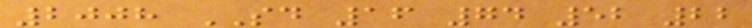2008 SD 16 74 52 22
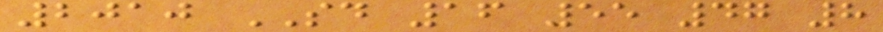2010 SD 16 55 47 8
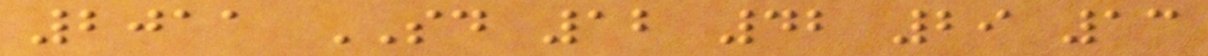2011 SD 12 42 29 13
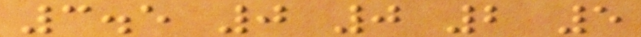3.5 0 0 2 5
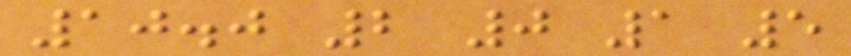10.0 2 0 1 5
